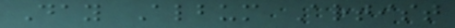Day Album Artist
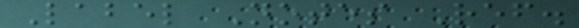Label Notes Ref.
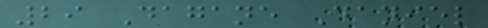29 Dagane Daniel
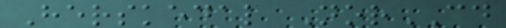Herskedal NorCD
